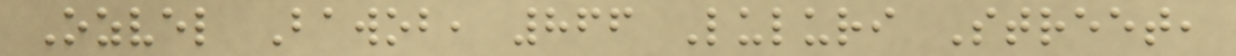Ozvel Bawob, 866 Luluri Street,
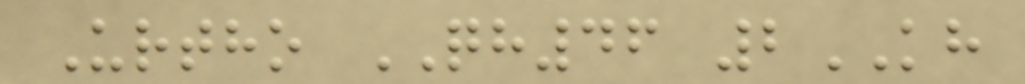Urtho QH46 2KH
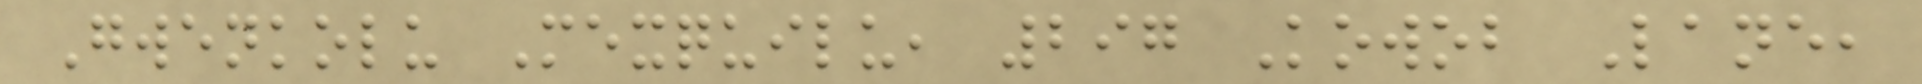Gwenkolu Mexquilu, 297 Kowob Lane,
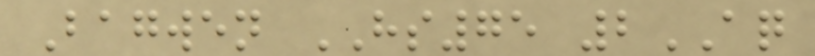Bagwen HS75 2AQ
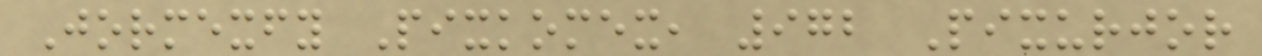Jormexfy Pixkomex, 972 Pixurjor
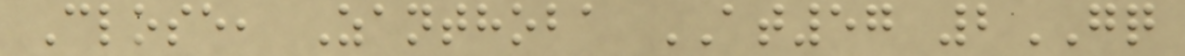Close, Zanthoba AT57 2GQ
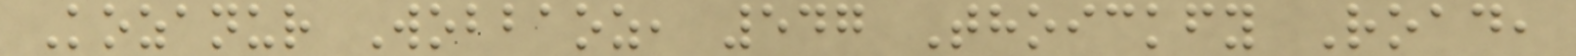Kozanur Wobbaoz, 547 Thoickfy Road,
